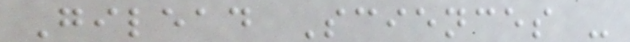Gilead Sciences -
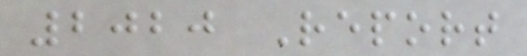2020 Report
